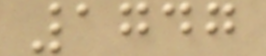1747
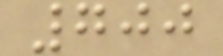700
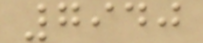7940
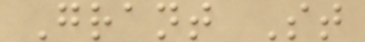Grant St
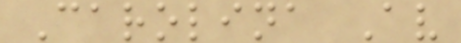Carolina Av
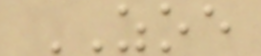ZOE
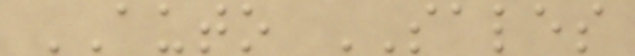AUTO SALES
